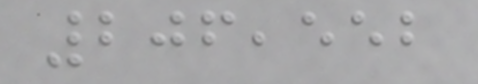206,552
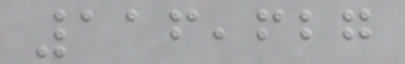116,627
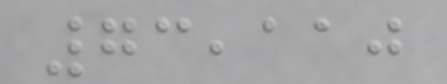73,110
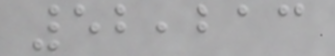52,213
